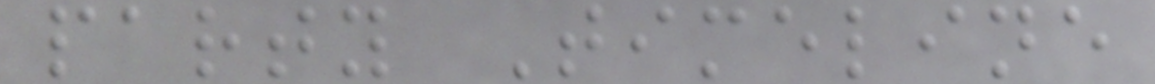party Timeline
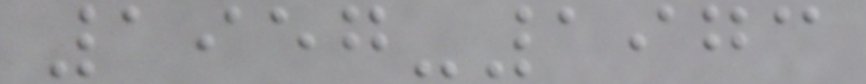1957-1973
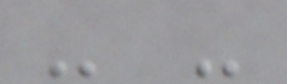- -
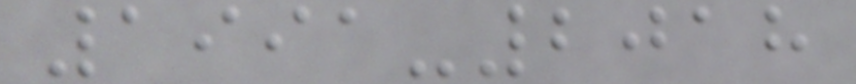1991-2018
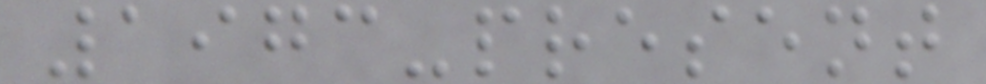1973-present
